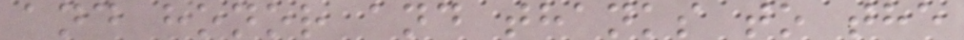and honor and thanks to the
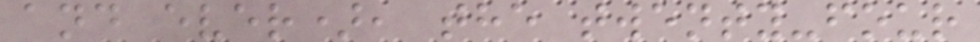and ever), the twenty-four
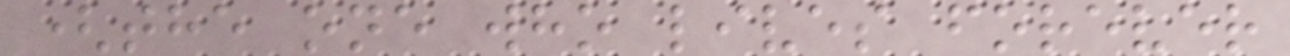(the one who lives forever
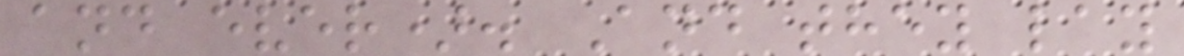and ever). And they lay
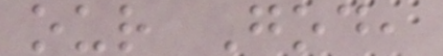our God,
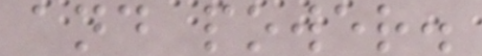and power.
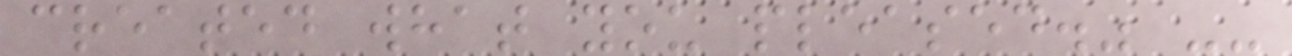created what you pleased." --
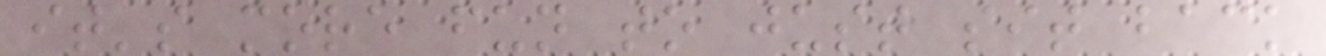it's more fun to just sit back
